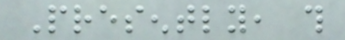Presently, this
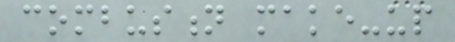combustion make-up
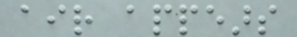air appears
